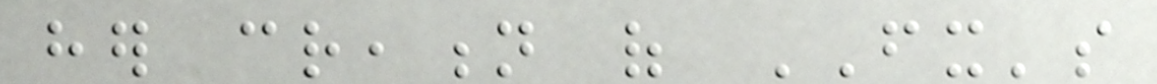her creation of FX's
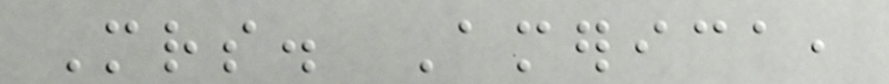Mrs. America,
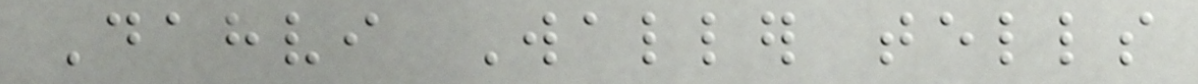Dahvi Waller tells
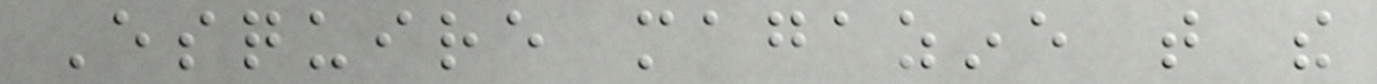Esquire magazine that the
